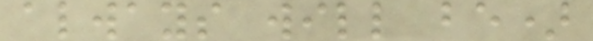always will be)
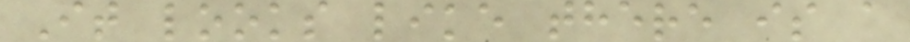It looks like there is a
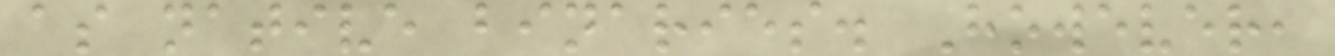as native binaries. However,
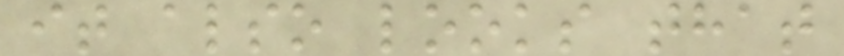it also looks that
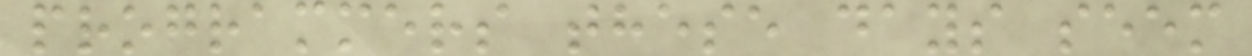programmers these days seem
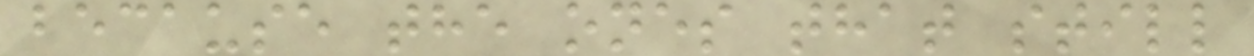because the ones that still
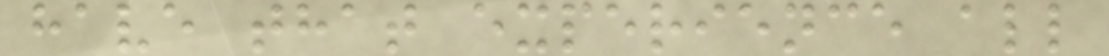have that experience all
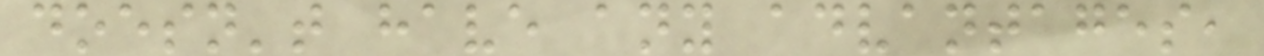doesn't have any advantages,
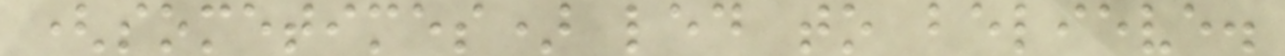(sometimes) led to believe.
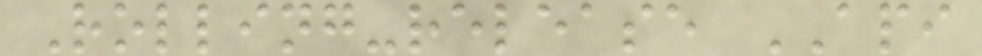Rolling-release API
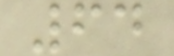64
